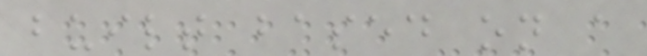built based on a
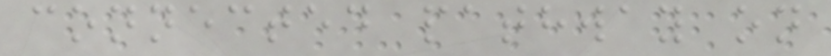connected pathway on
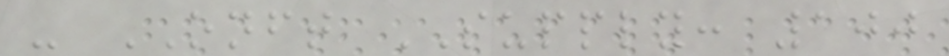- ONFT SUPPLY: 100
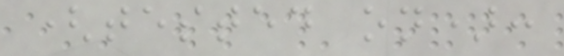(tested on):
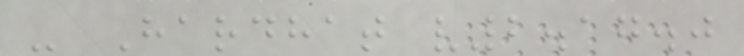- Hardhat v2.17.0
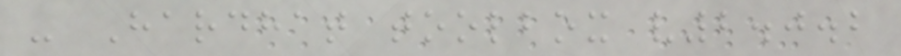- Hardhat toolbox v2.0.2
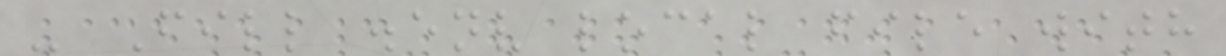- Fill .env local file with
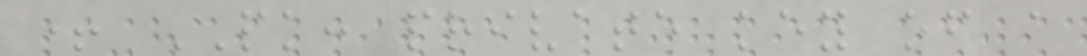+ PK: private key of a
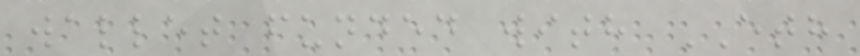wallet funded with ETH
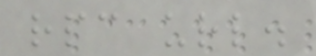rpc url.
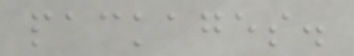packages.
